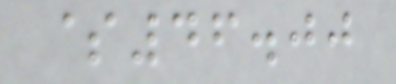$46.00
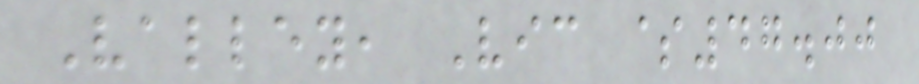Valley, Vic $47.00
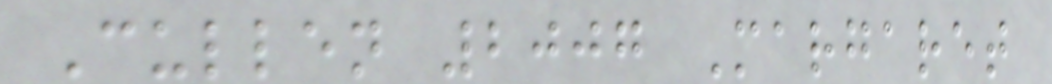Cullen 2007 Margaret
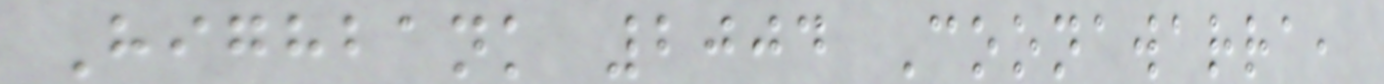Highbank 2004 Coonawarra,
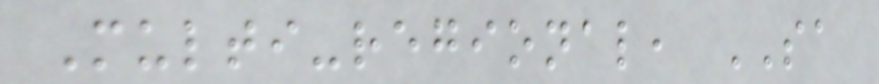Multi-regional, SA
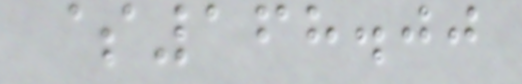$168.00
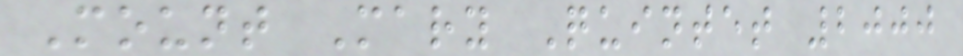Mount Mary Quintet 2000
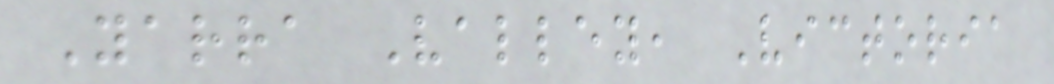Yarra Valley, Victoria
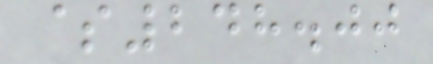$248.00
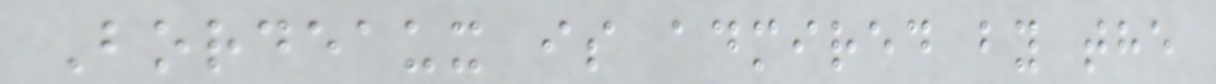Bordeaux is admired by the
